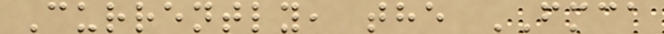Currently, the FMCA
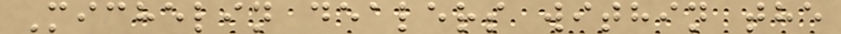Michelin dealers within the
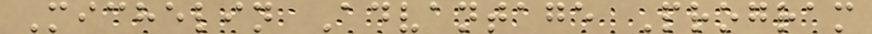Michelin Advantage Program
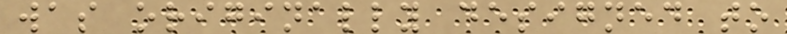was originally designed to
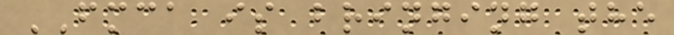FMCA is bringing the
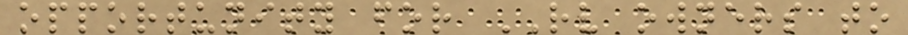opportunity for RV owners to
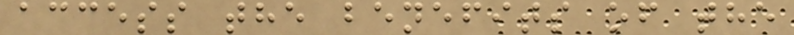access the benefits of the
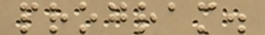program.
